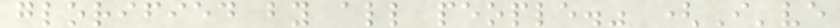glorified by all people." (I've
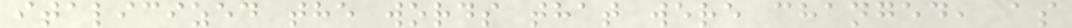italicized the words that were changed, as
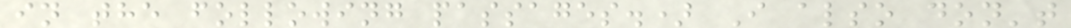in the following passages.) I also don't
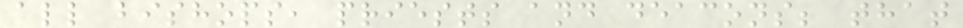all bishops, priests and deacons; that
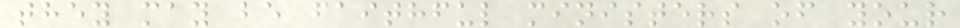they may be faithful ministers of your
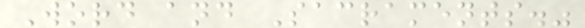Word and Sacraments."
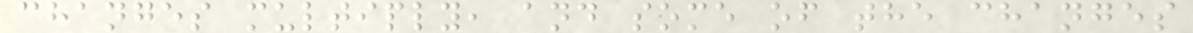changes multiply, and some of the changes
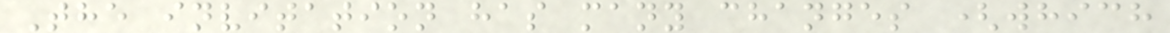The invitation has many changes (which
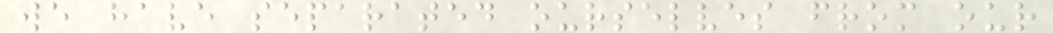we have separated ourselves from our
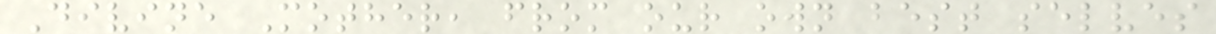Divine Mother, from our own best selves
